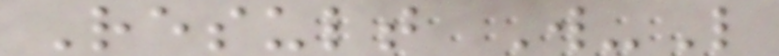Result W-L
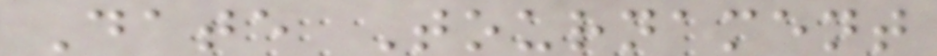Date Tournament
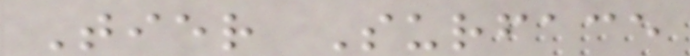Tier Surface
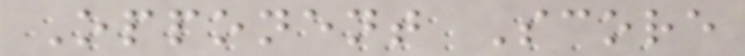Opponent Score
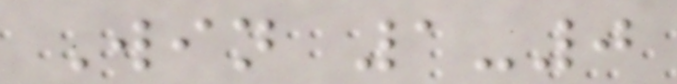Win 1-0
